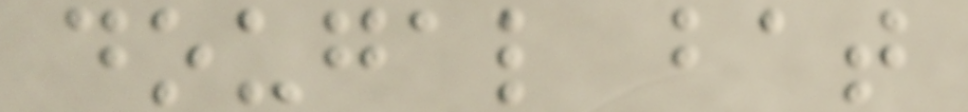dougal bat
